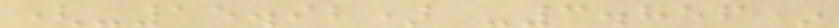(-15.92) -3.856*
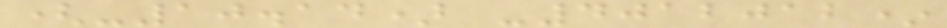(-10.14) -4012012*
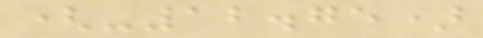(-12.75)
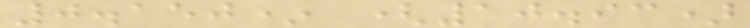0.150* (10.93)
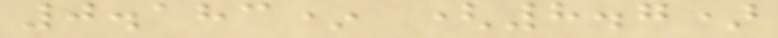0.183* (8.7)
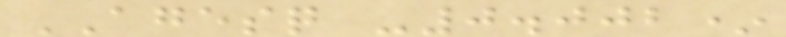AGESQ -0.002*
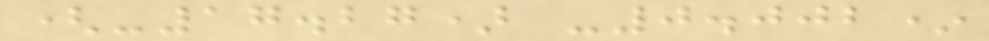(-17.27) -0.002*
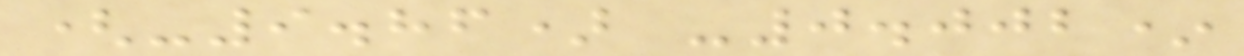(-9.86) -0.002*
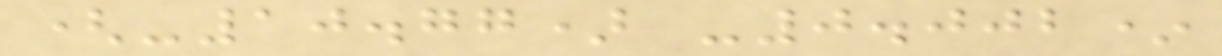(-10.77) -0.002*
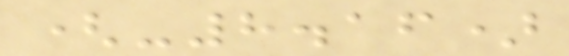(-8.16)
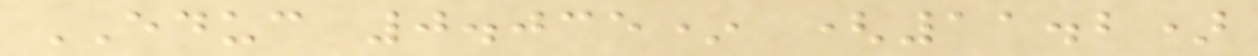EDUC 0.035* (11.2)
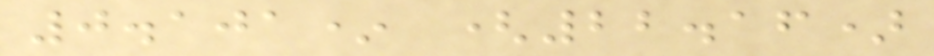0.101* (22.16)
